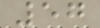57
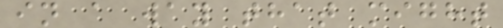in a way that might
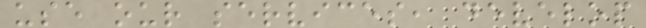use our services, develop
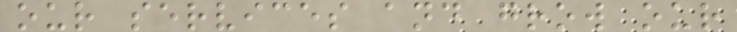our services and grow our
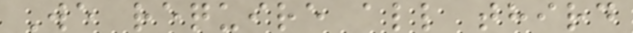We require all third
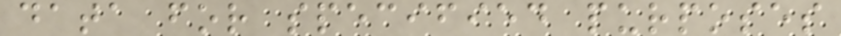data for specified purposes
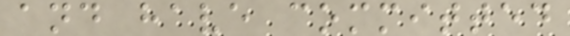and have committed
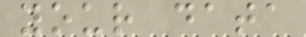your data
